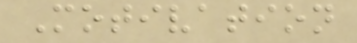Motivation
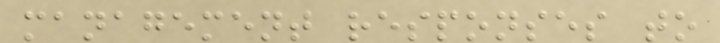management responses to
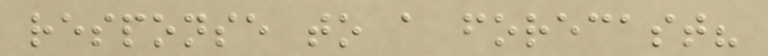response to a forecast?
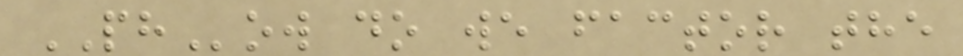PHow do we factor the
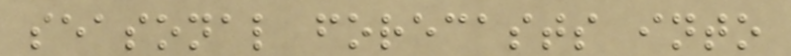seasonal forecasts into
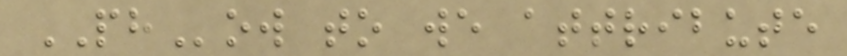PHow to we attribute
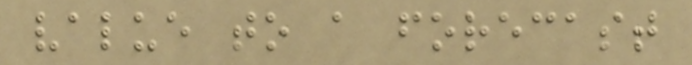value to a forecast
